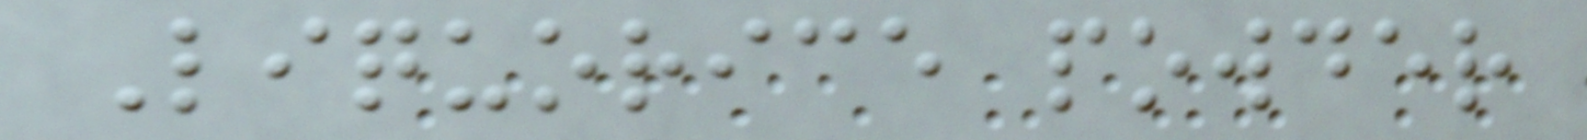Liquorice powder
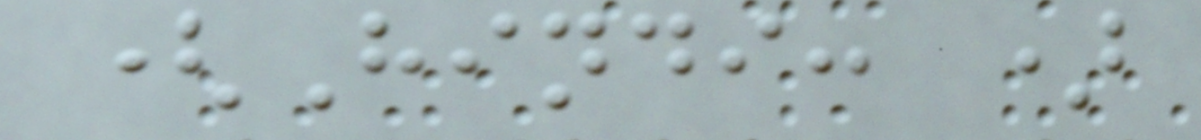(Hindi: )
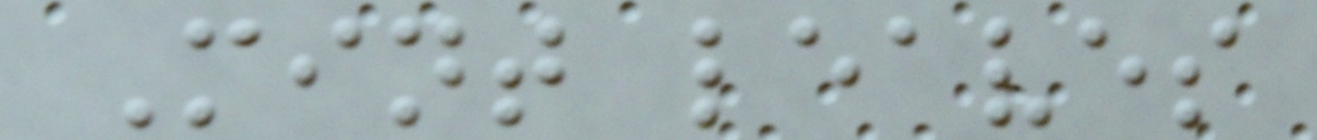Mint leaves
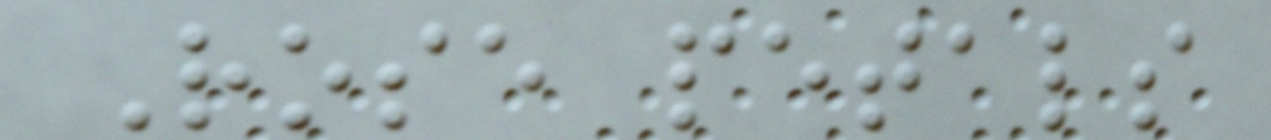Rose petals
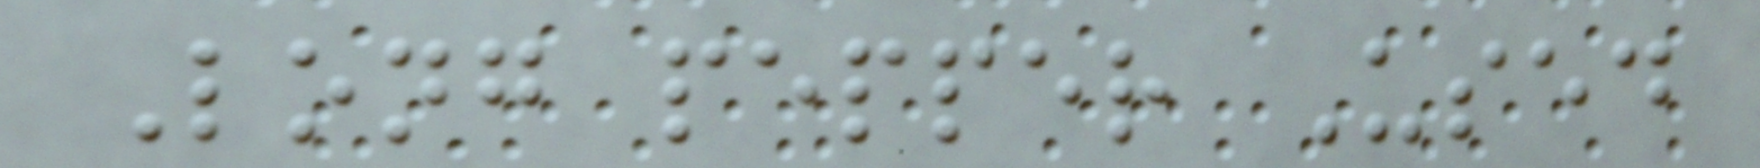Long pepper Used
